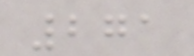271
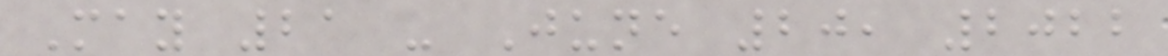May 21 - June 20, 2022
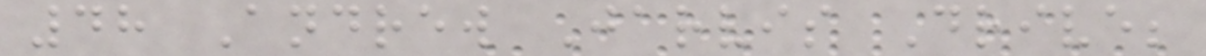48 Andrew Jarvis Drive;
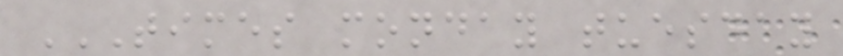TIMES MONDAY TUESDAY
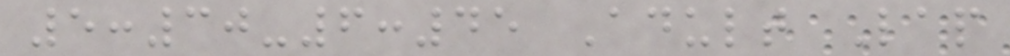5:30-6:45 Adult Lap
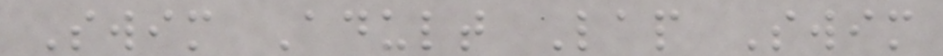Swim Adult Lap Swim
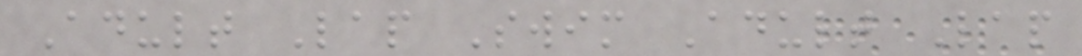Adult Lap Swim Adult Lap
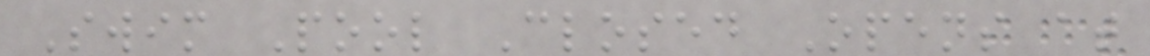Swim Pool Closed Opens at
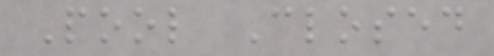Pool Closed
